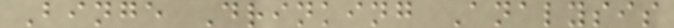Binge Drinking Analysis
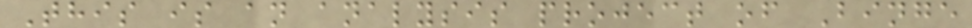This is an analysis project of Binge
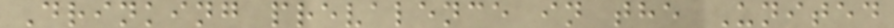Drinking prevalence in the United
